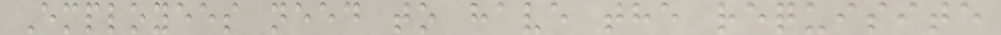Employees need to have the requisite
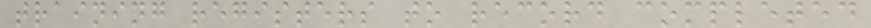training registers to record completed
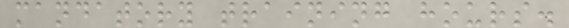mandatory training hours.
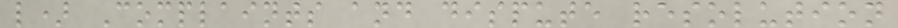l) Complaints and dispute resolution
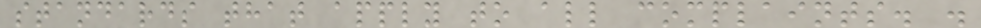standards that apply to all complaints. .
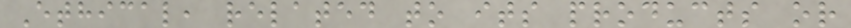Ethical, related to its products or
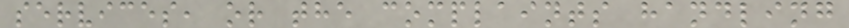services, or the complaints handling
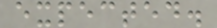expected.
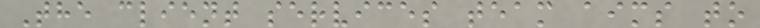The client services team aims to
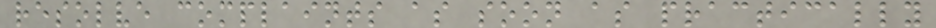resolve complaints as soon as practically
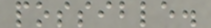possible.
